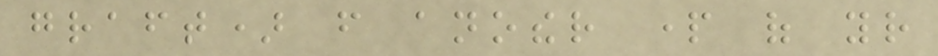graft) from another part of your
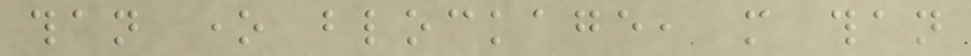than one blockage, more than
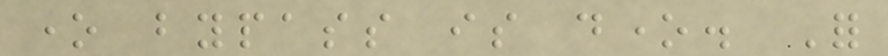one bypass is done. For
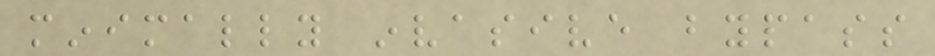minimally invasive bypass
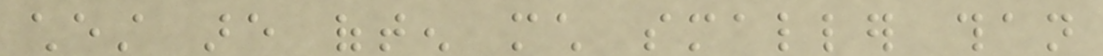chest are often much smaller than
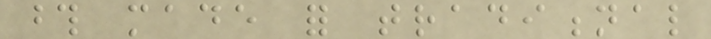those made for traditional
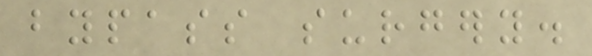bypass surgery.
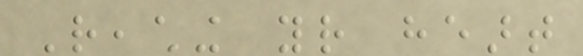Reaching your heart
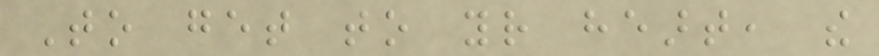To get to your heart, the
